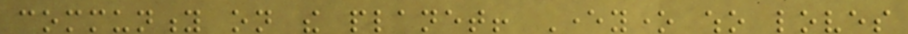community on the planet! Everyone who loves
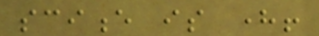science is here!
